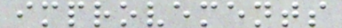improvements
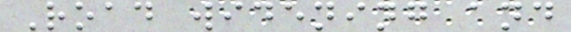Road widening and
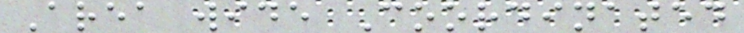Area wide Coordinated
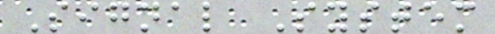Signal System
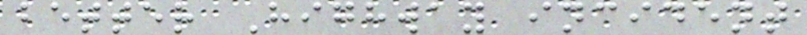better Highway incident
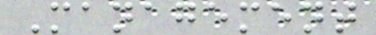Management
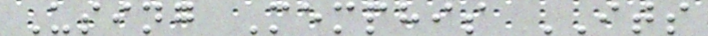Using Memphis ITS
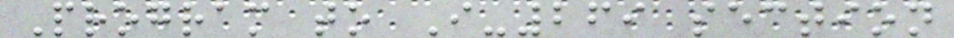Program to I-269 section
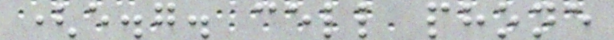(e.g. cell phone
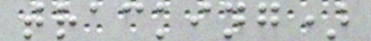tracking)
